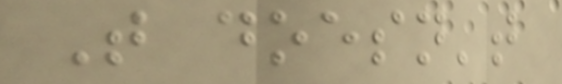That doesn't
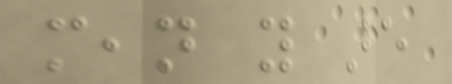mean you are
